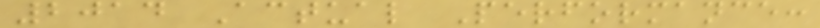2014 Actual Performance:
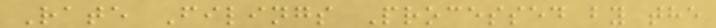Rate Filings Processed by the
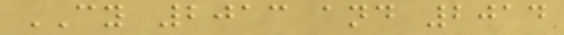CY 2013 and 2014
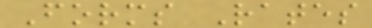Forms Rates
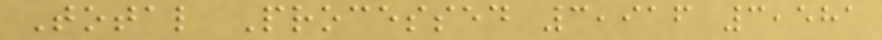Total Processed 3,916 3,581
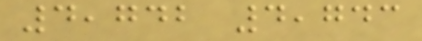4,742 4,743
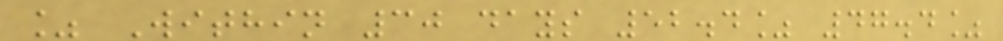% Within 30 days 52.4% 47.4%
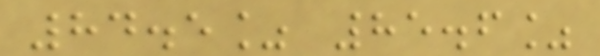84.5% 85.6%
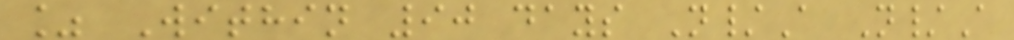% Within 90 days N/A N/A
